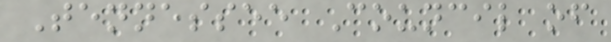Tennessee Council of
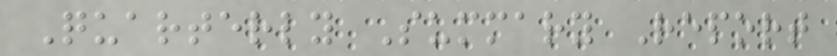Quarterly Summary Report
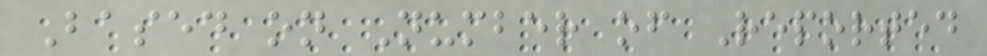Based on Number of Reported
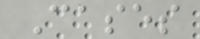Cases
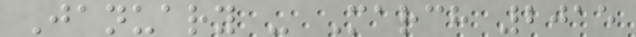January - March 2015
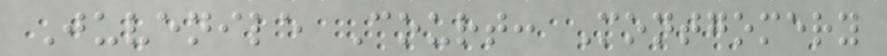Juvenile Court: Montgomery
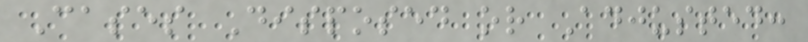Cases Disposed or Adjusted:
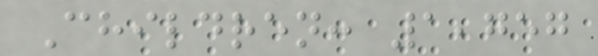Children: 1,757
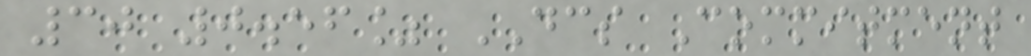30 0.56% DCS Commitment
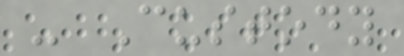- Custody
